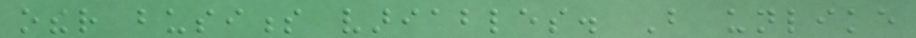other business variables. But unlike
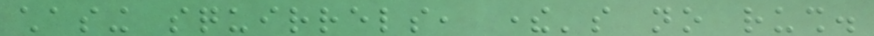chasing squirrels, there's no rush.
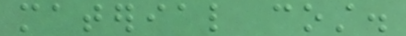material cost.
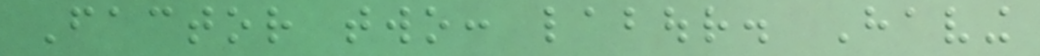Factor two: labour. Having
